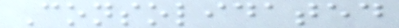Consolidated
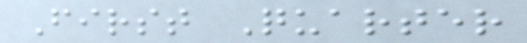First Quarter
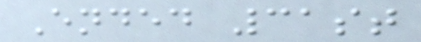Ended 31st
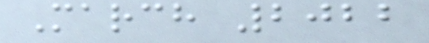March 2022
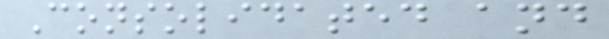Consolidated and
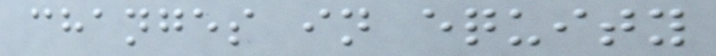changes in equity
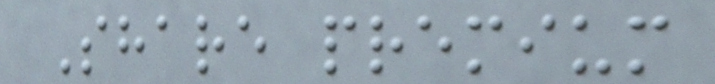Share premium
